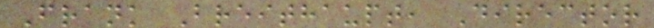Frank Breithaupt, Director
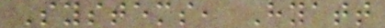Systems, Hyatt
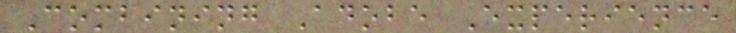Combining Adobe Experience
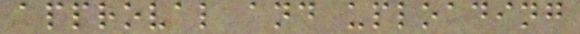approval and uploading
